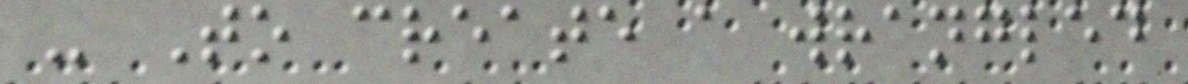- To create a wrangled
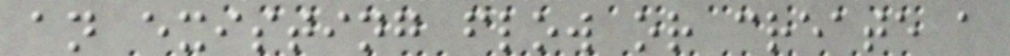an existing flow or create a
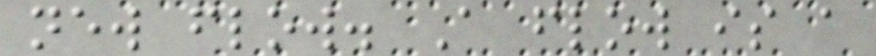new flow. A flow is a
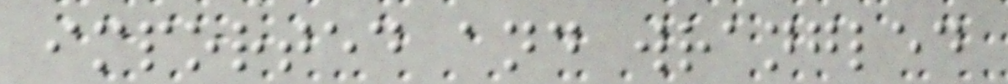imported and wrangled
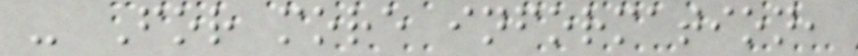- For more information,
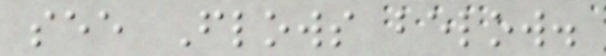see Flows below.
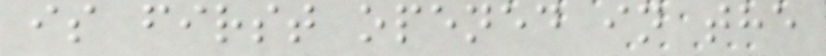is first opened in the
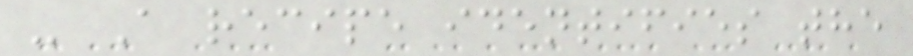- A recipe identifies the
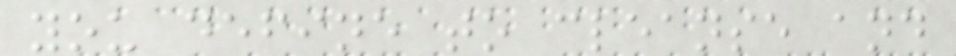you define to cleanse and
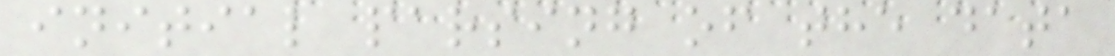initial parsing of the data
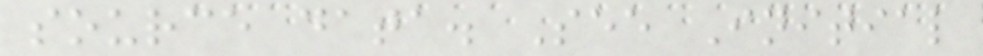source data. See Initial
